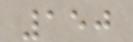150
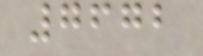7672
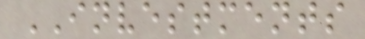INVESTMENTS
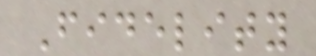Fidelity
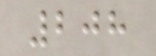208
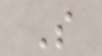S
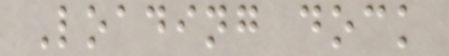Loading dock
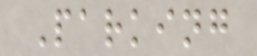Parking
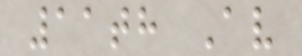11th Av
